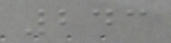243
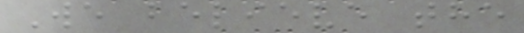We believe the
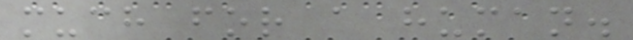much for a human.
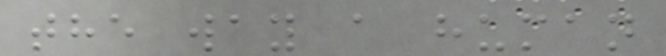the way a human
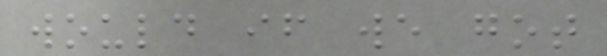would if we got
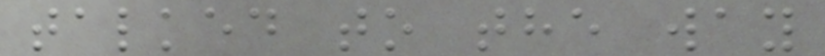talked to the way
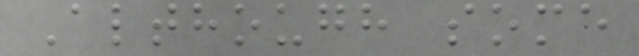Although some
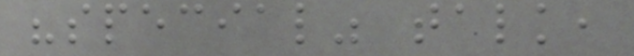"special" talk,
